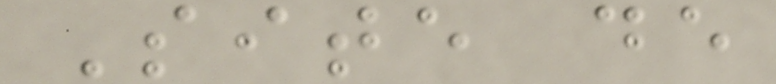Site de
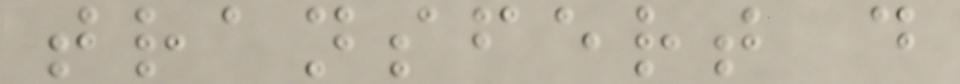transfert d
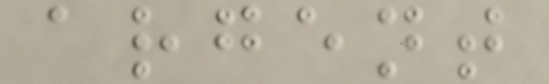argent
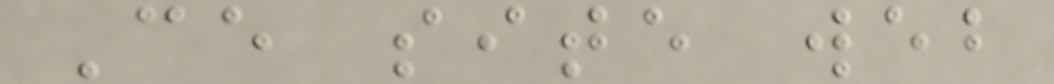Ce site web
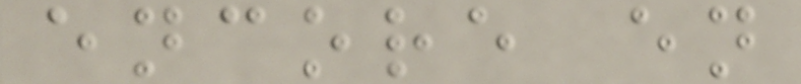encore en
